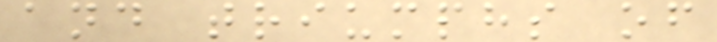and triumphs of
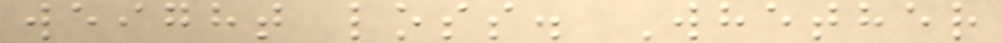weight loss. Whether
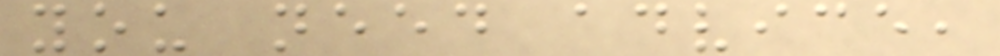you need advice,
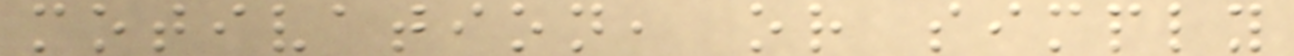motivation, or simply
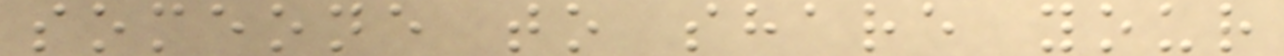someone to share your
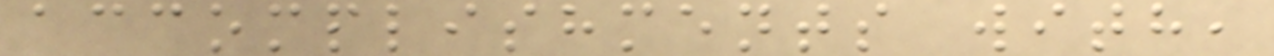accomplishments with,
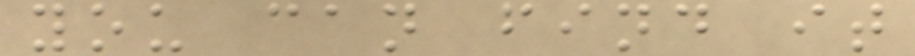you can find it
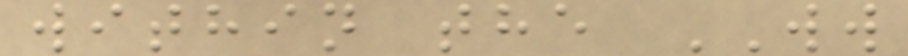within the WW
